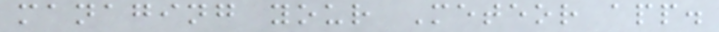managing your Meteor app.
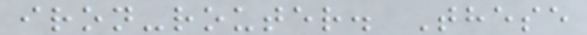iron-router. These
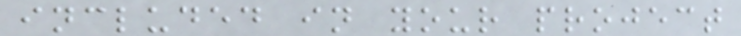included in your project
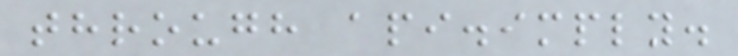through api.imply.
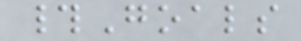#Goals
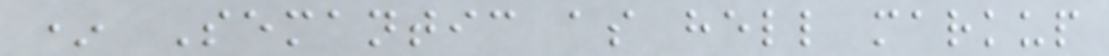* Semantic as hell markup
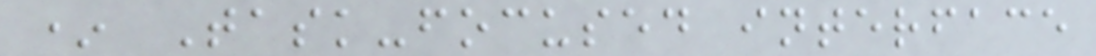* Task-focused interface
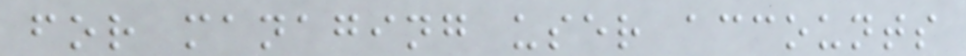for managing user accounts
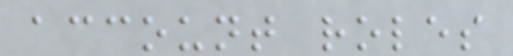account roles
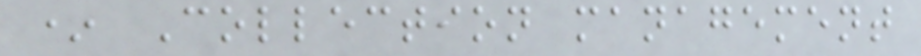* Collection management
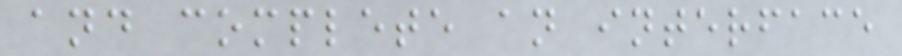and complete an interface
